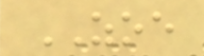ZOE
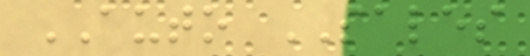AUTO SALES
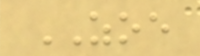ZOE
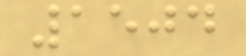1504
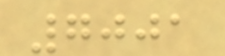7001
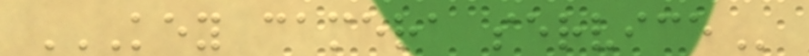KEY CAMERA SERVICE
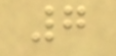7
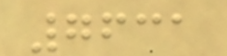7631
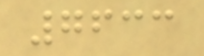7633
